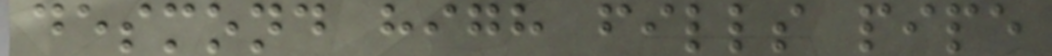desmond high fills pipe
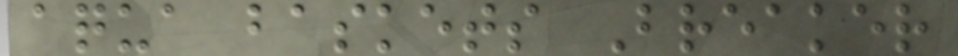aqua baskets Breaker
